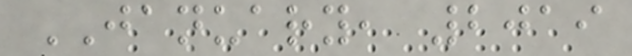JANUARY, 2019
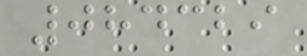084329
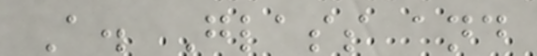A. Glass and
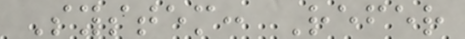System: Refer
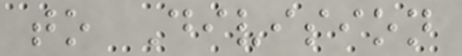to Division
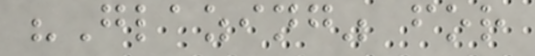"Glazing" for
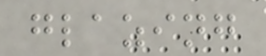glazing
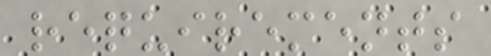requirements
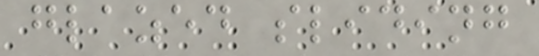glazed sliding
